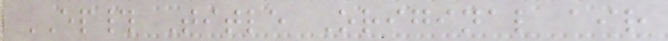EP# Title Original air
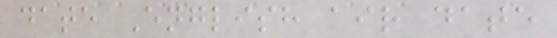date English air date
